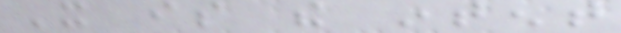It is the intent
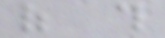of this
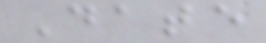Date
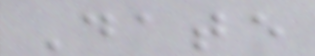Date
